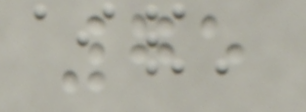75
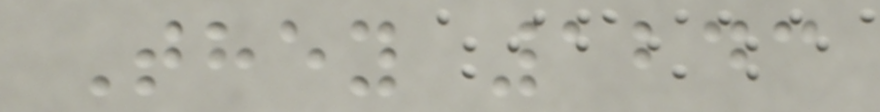They 1243
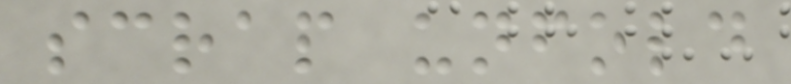scrap unfold
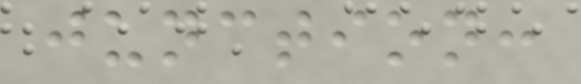junction:
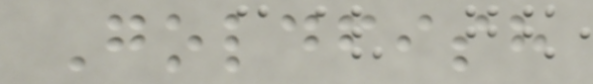Goldfish
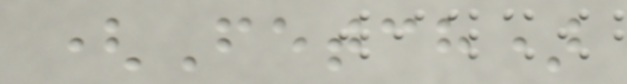(Fetch)
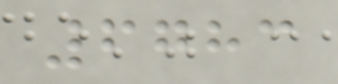6783
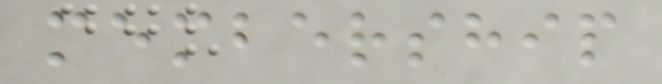membership
